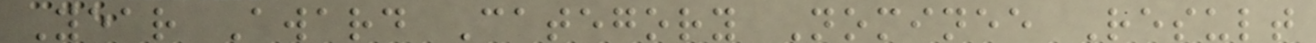Year Award Category Nominee Result
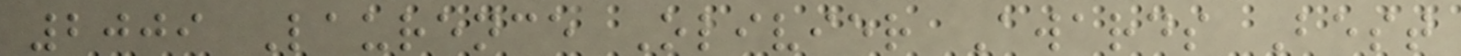2009 Laurence Olivier Awards Best
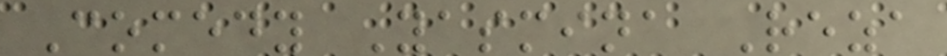Comedy Yasmina Reza
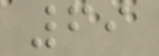69
